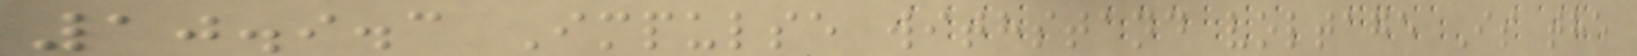10.9.3 Impulse withstand voltage Is the
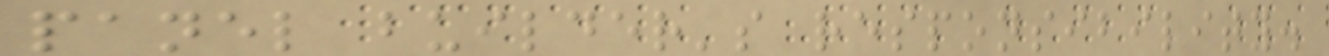panel builder's responsibility.
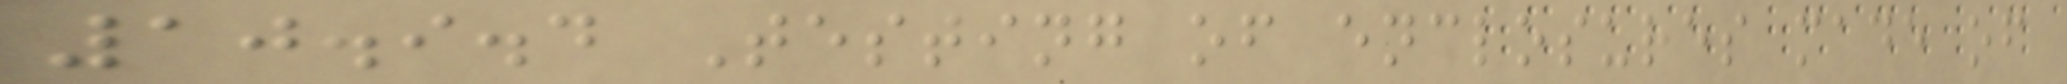10.9.4 Testing of enclosures made of
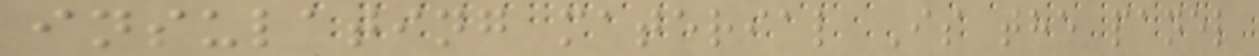insulating material Is the panel
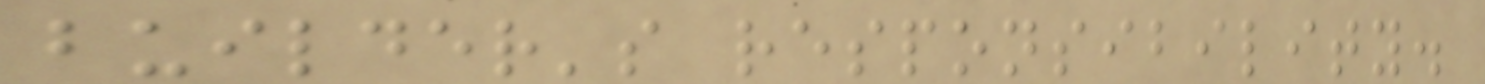builder's responsibility.
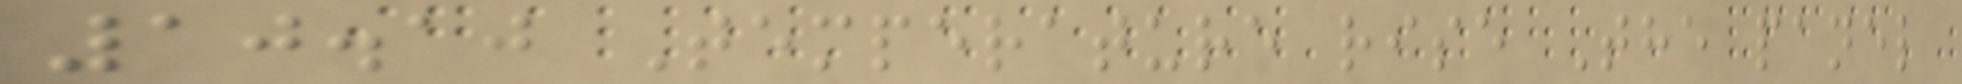10.10 Temperature rise The panel
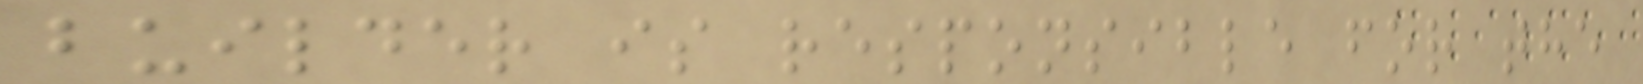builder is responsible for the
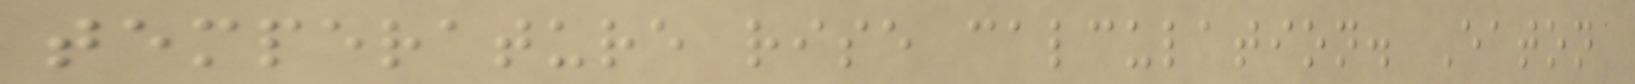temperature rise calculation. Eaton
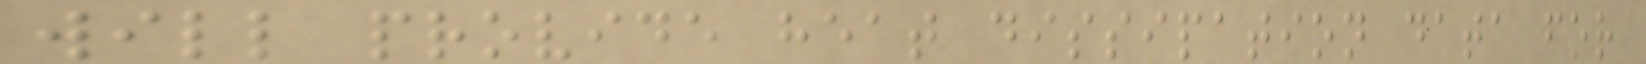will provide heat dissipation data for
